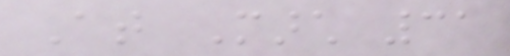At March 31
